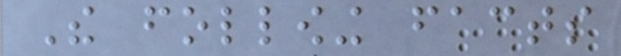The following facts
